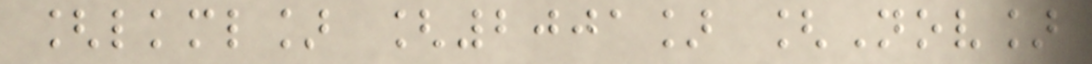[lkml] [2001] [Nov]
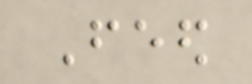Feed
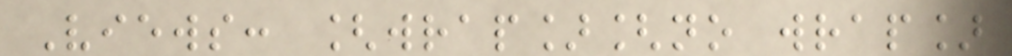Views: [wrap][no wrap]
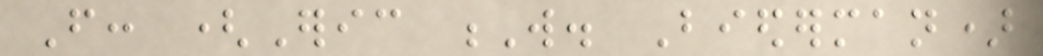From: (Eric W. Biederman)
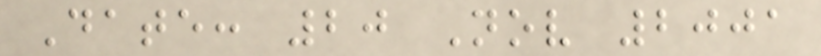Date: 20 Nov 2001
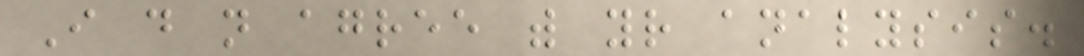I do not agree with your analysis.
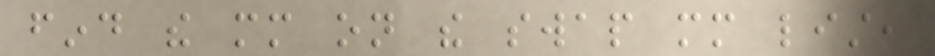find the mm on the swap mm list,
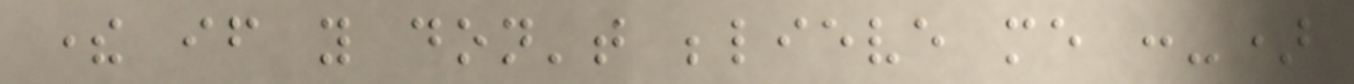there if you don't believe me :-)
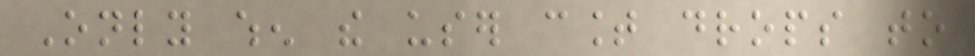Only when the user count drops to
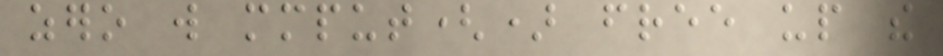zero will mmput() free up the
